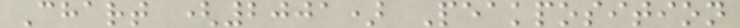Chart (2001) Peakposition
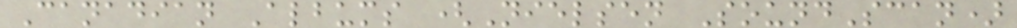Canadian Albums (Nielsen SoundScan)
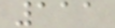111
